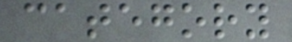category
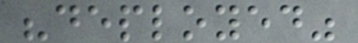"deployed"
